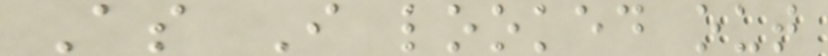As I looked out
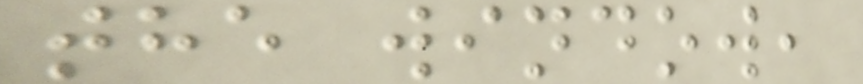the window,
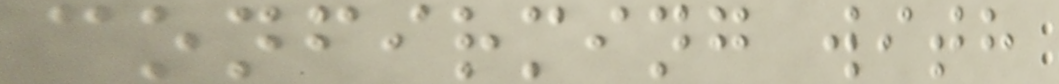confirming with
